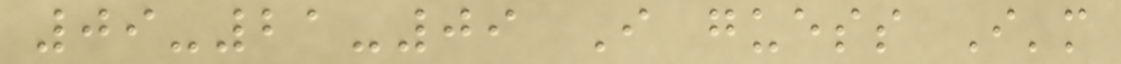09-21-09 I guess I'm
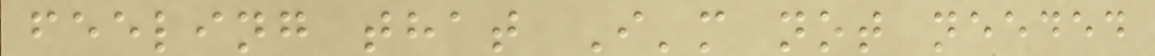feeling that I'm not needed
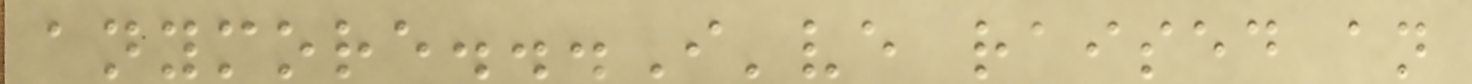anymore...I've raised an
